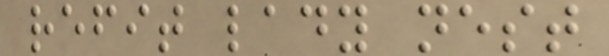refit lady nest
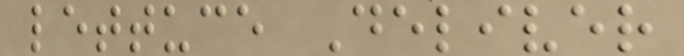lettuce Deliver
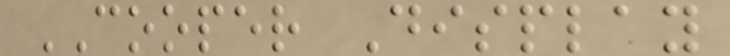COOPER Display
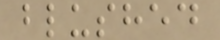blushed
